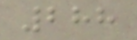288
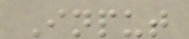Input
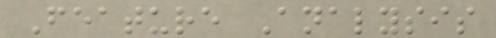Feature Analysis
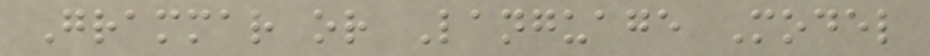Grammar or Language Model
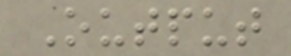Output
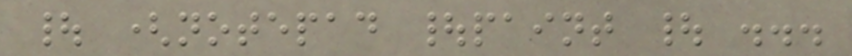| (notepad |paint | ...
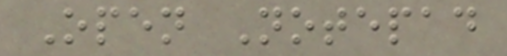Open Notepad
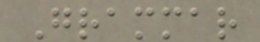Grammar
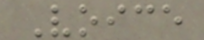Voice
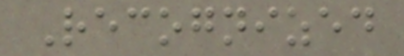Recognized
